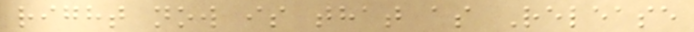right now is that as Release
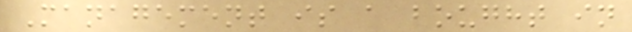Management is a bought in
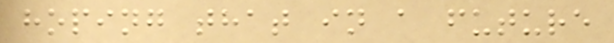hoping that in a future
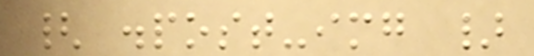{ .post-img }
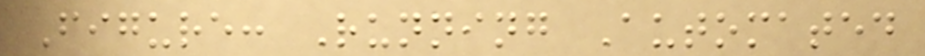Figure: Running Automated
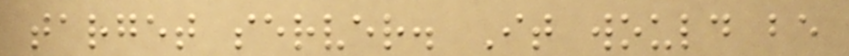target server. It would be
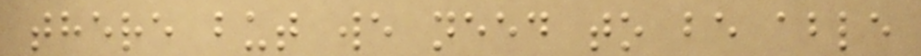there but we need to be able
